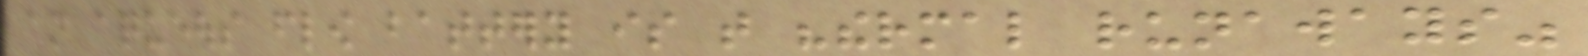an aqueous flow battery is that "thermal runaways"
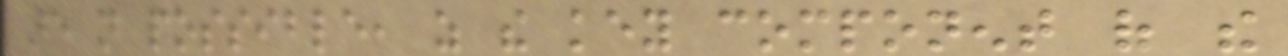are not possible, as the key component of the
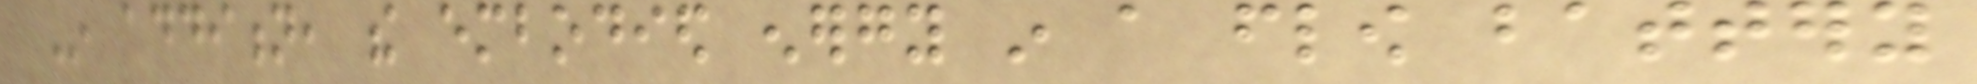In addition, the embodied energy in a flow battery
